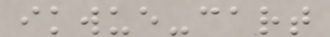ikwue-cart
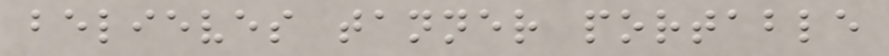believes tanner portable
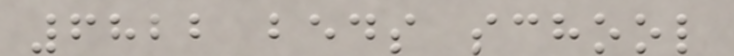6822 beds school
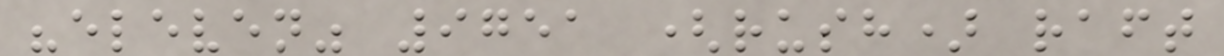"eleven" 9751 (rush) raft
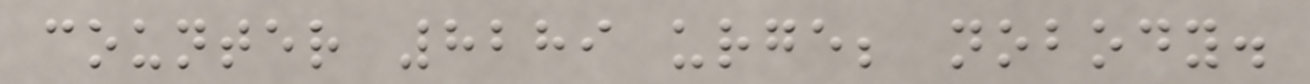counter 8289 urge; nobody.
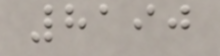8190
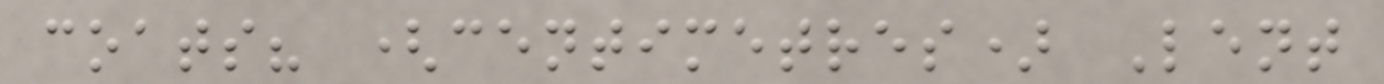coats? (centimetres) Lent
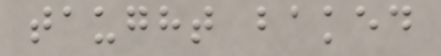taught baked
